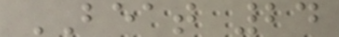BEAT 24
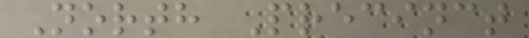North Precinct
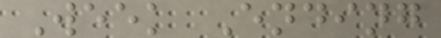Week Ending
